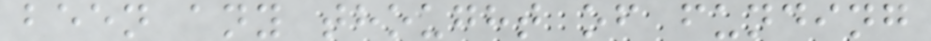been any thought of funding
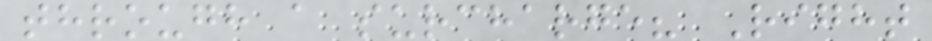through a surcharge? Right
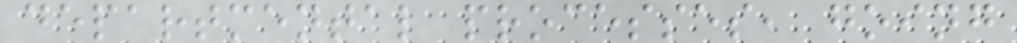departmental processes, going
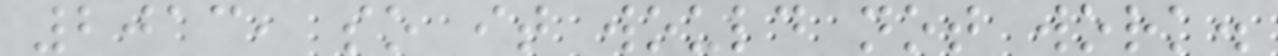2013, so it would not work.
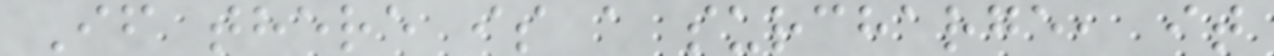If there is a surcharge, it
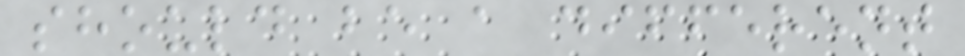should be a different
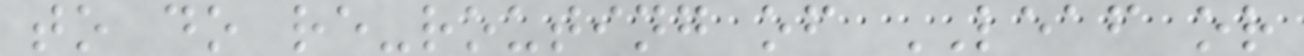to do re-routing of LEAF or
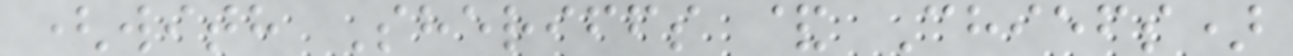(with Sheriffs & Chiefs)
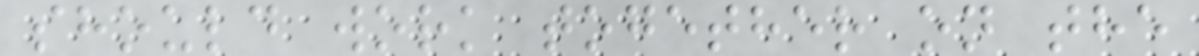should work together on the
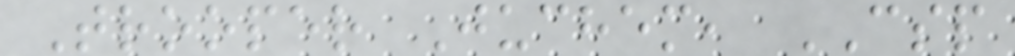Trooper Juchem, CSP
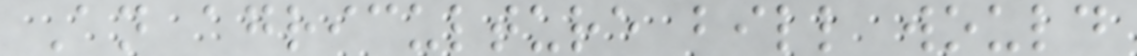An agriculture bill would
